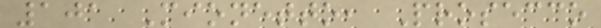101 Mionetto, Prosecco
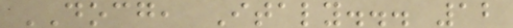DOCG, Italy... 12
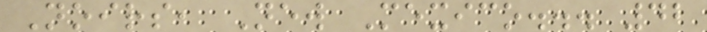Noirs, New Mexico... 42
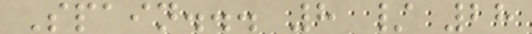Spain... 8 / 28
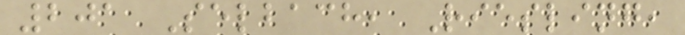201 Selbach, Riesling,
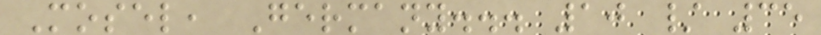Mosel, Germany... 10 / 35
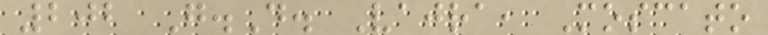202 G.D. Vajra, Moscato
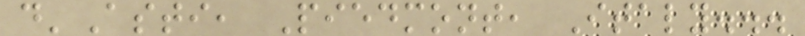d'Asti, Piedmont, Italy...
